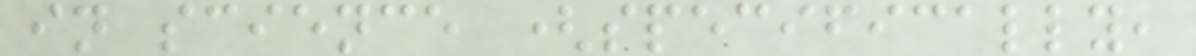in science (specifically,
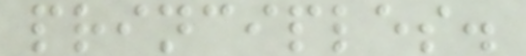principles.
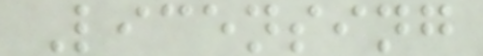Licensing
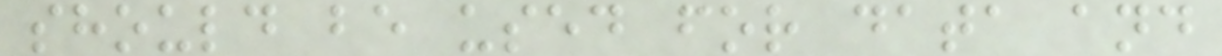should be used for data and
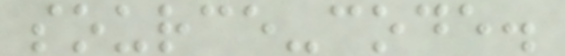source-code.
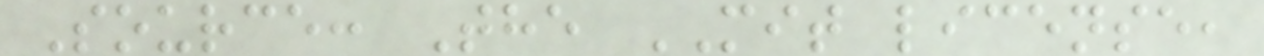Source: The MIT license,
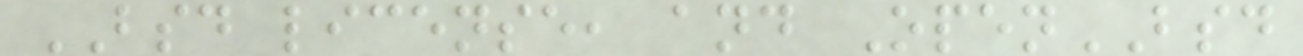BSD license, and OpenBSD
